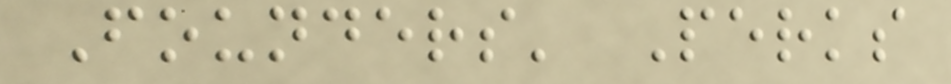Founders' Perks
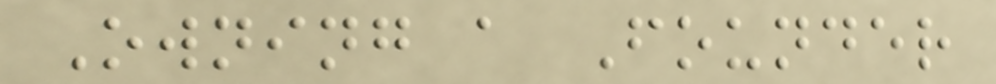Owning a Founder
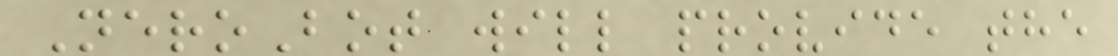NeroBot will provide the
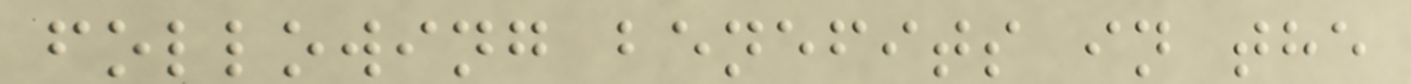following benefits in the
